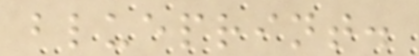blueprint.
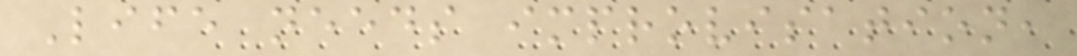Life needs improvisation,
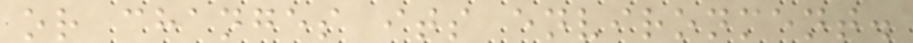or changes its environment.
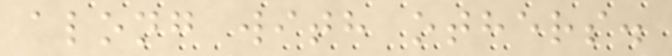along with others.
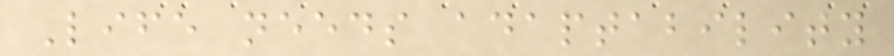Life needs adaptability
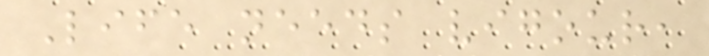Life needs vigour,
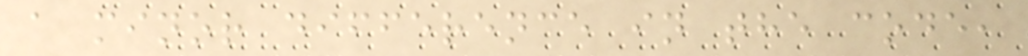a minor difference in the code,
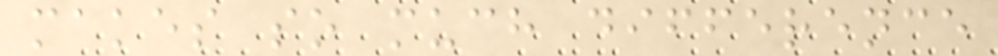makes so much difference
